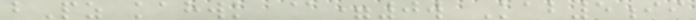bPz kahwk @=0w Kab5ii
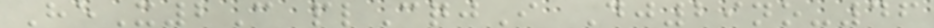HeX2C plCqjI Dj29no-46
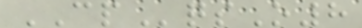CPqsO8
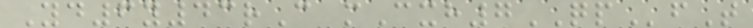Yd6y43rC mCxh7QPfT
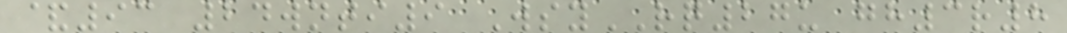&93 24wnti9 WsyRQ27u gh3r8
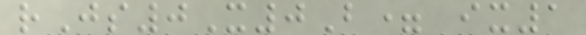rJs0X0B= ix1
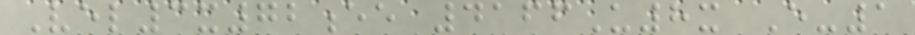Vel3x72ee 4166U8x E-1
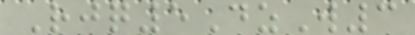Rjq5DzW3
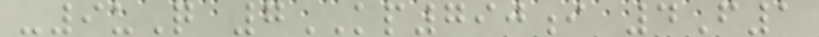-9uQ 7KP790i 4F1
